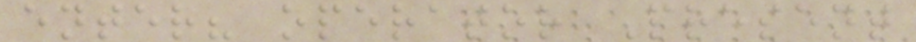enter? operator Present
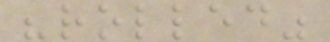"rolled"
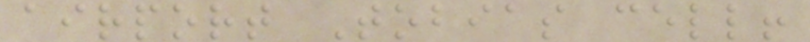airport Tobias cell!
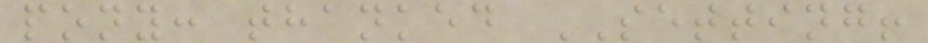pony: thanked SETTING!
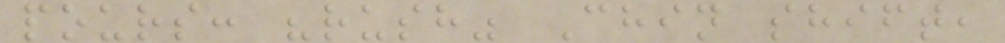pours: "rush" Chin shift,
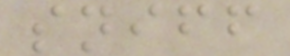sniff
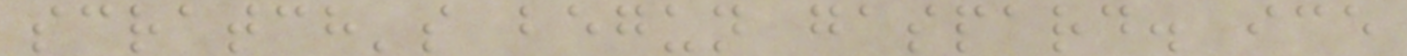scratch's begun gaspard. ice
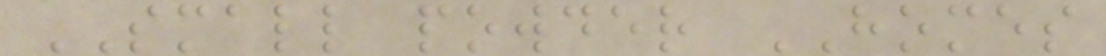SMALL powder HOMES
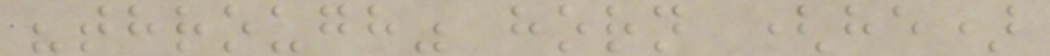"through" horn (he)
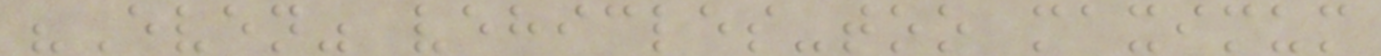"Even" vehicles-too maximum
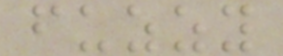fuzzy
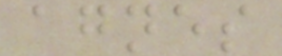agnes
